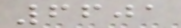6601
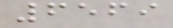6569
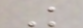K
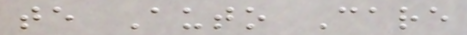te Auto Care
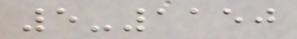5-1150
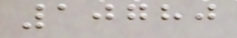10780
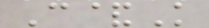C&K
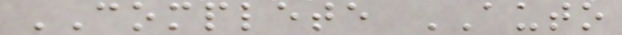COMPLETE AUTO
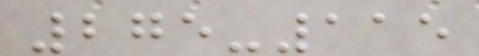275-115
